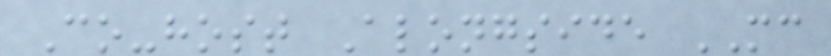Co-host Alongside MC
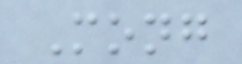Mong
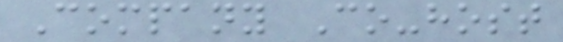Company Co-host
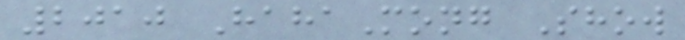2010 HahaMong Show
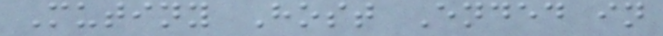Mutiny Host Ended in
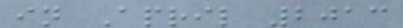in April 2013
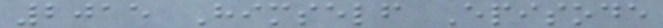2015 Himself Episode
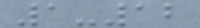1-12
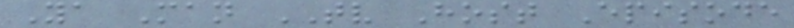Ya Man TV Host Episode
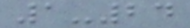1-24
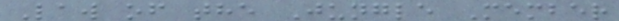Law of the Jungle Member
